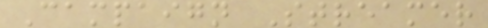Campaign Streamer
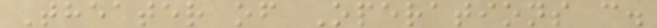Theater of Operations c.
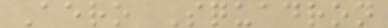Aero Squadron
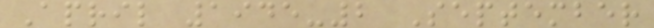April 1945-2 September
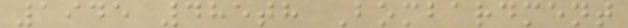1945 485th Bombardment
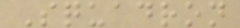Squadron
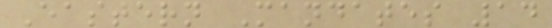Eastern Mandates 14
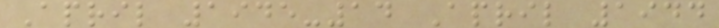April 1945-14 April 1944
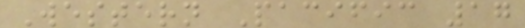Western Pacific 17
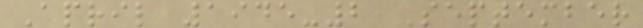April 1945-2 September
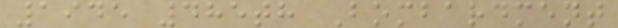1945 485th Bombardment
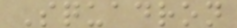Squadron
